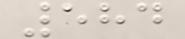584
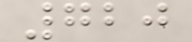720
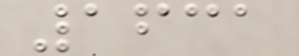1631
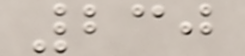230
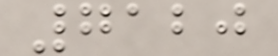7120
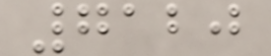7120
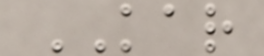KAR
